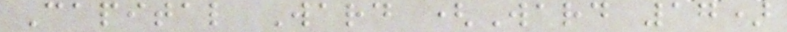Capital Ward (Ward 17)
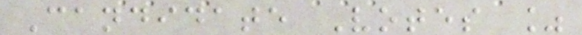Candidate Votes %
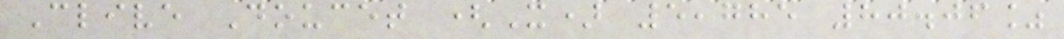Clive Doucet (X) 5,785 80.06%
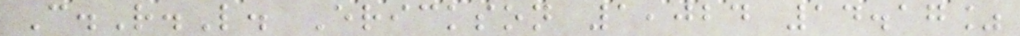C.R.L. Erickson 1,024 14.17%
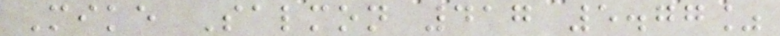Mike Salmon 417 5.77%
